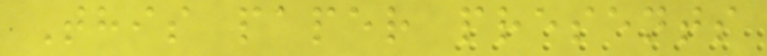This paper presents
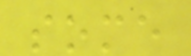some
